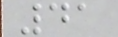41
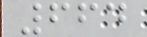664
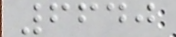6640
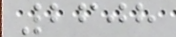2608
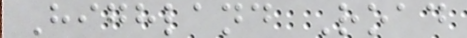Highland Road
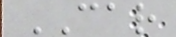CAR
